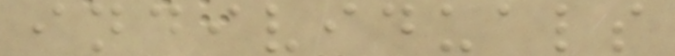individuals
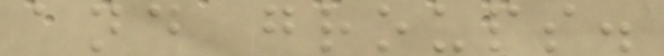and groups.
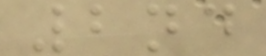2nd
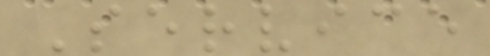Service
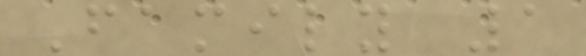Family 1
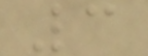3
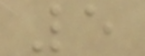5
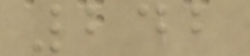242
